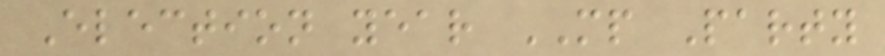Election year MP Party
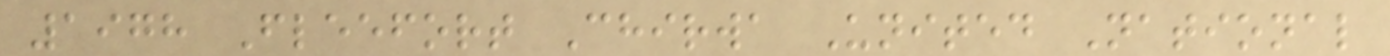1978 Fleefort Chirwa United National
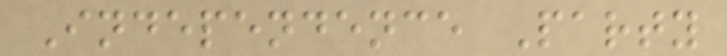Independence Party
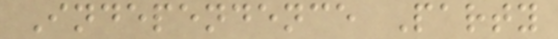Independence Party
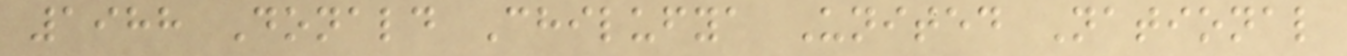1988 Donald Chilufya United National
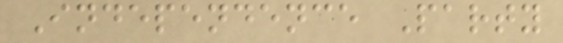Independence Party
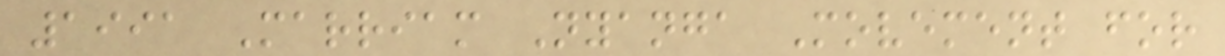1991 Marriam Nyanga Movement for
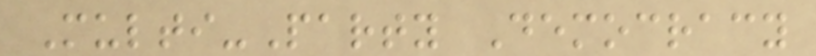Multi-Party Democracy
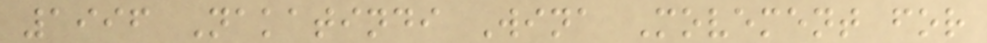1996 Nakatindi Wina Movement for
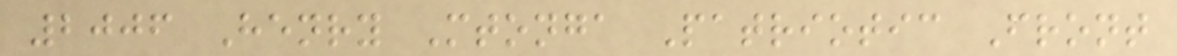2006 Henry Mtonga Patriotic Front
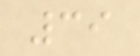39
